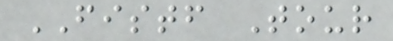FISTF Tour
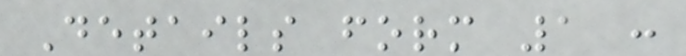Details form 1 :
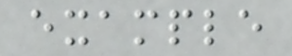example
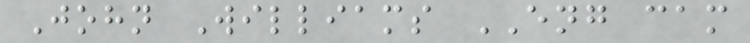John Williams ENG cam
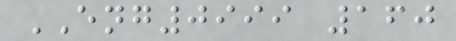ENG0999 160
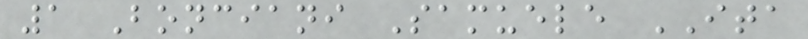1 Bonciani Samuele ITA
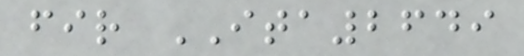fir ITA2649
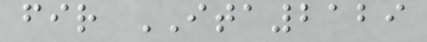fir ITA2129
